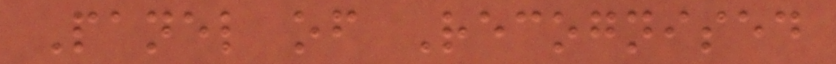Panel of Recognised
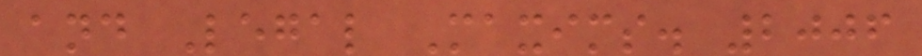and Legal Maxims. 2006
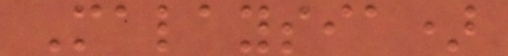Malaysia)
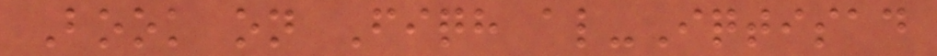Book on Fiqh al-Iqtisad
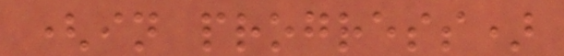(in progress)
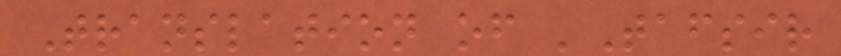Translation of 'Tafsir
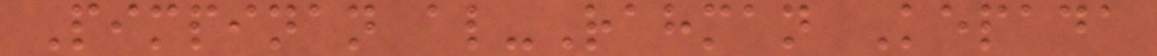Pimpinan al-Rahman Kepada
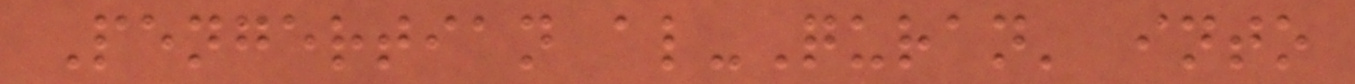Pengertian al-Quran' into
